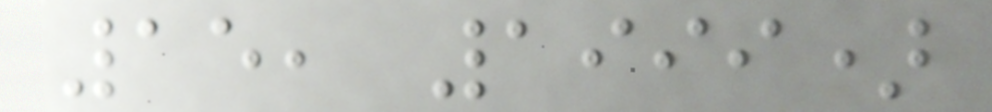15, 1999)
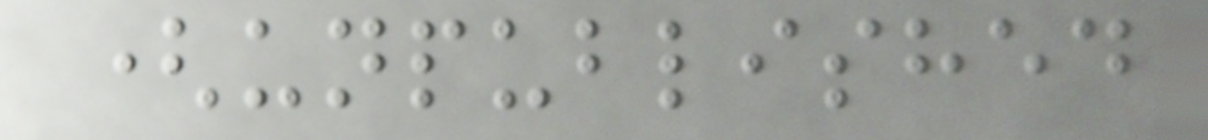(unpublished
